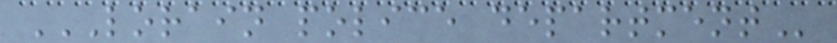LORAIN POLICE DEPARTMENT
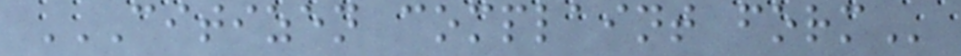CITIZEN COMPLAINT FORM
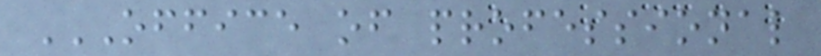OFFICE OF PROFESSIONAL
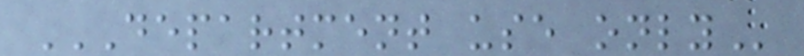DEPARTMENT USE ONLY
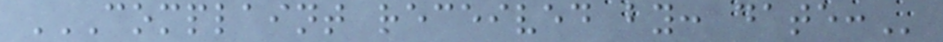COMPLAINT RECEIVED BY: DATE:
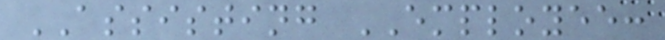ASSISTING EMPLOYEE:
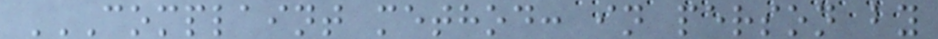COMPLAINT METHOD: IN PERSON BY
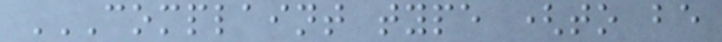COMPLAINT TYPE (TO BE
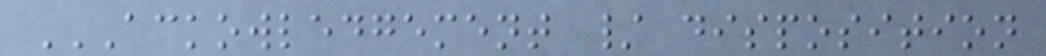ACKOWLEDGEMENT / DISPOSITION
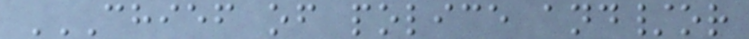CHIEF OF POLICE AND/OR
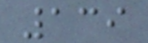139
